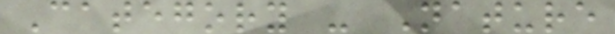Category - Nature
